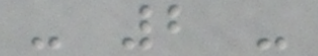- 2 -
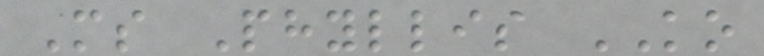Ms Phyllis KO
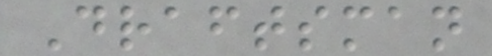Draftsman
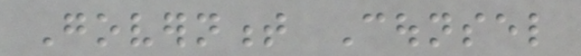Government Counsel
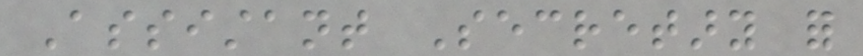Assistant Secretary for
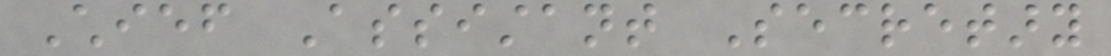Chief Assistant Secretary
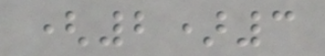(2)3
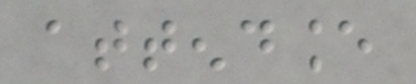attendance
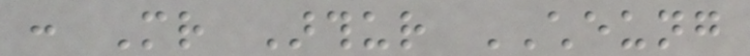: Mr Arthur CHEUNG
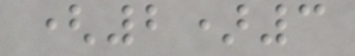(2)3
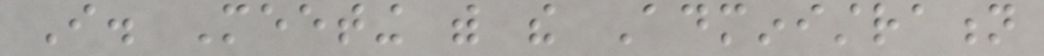I. Meeting with the Administration
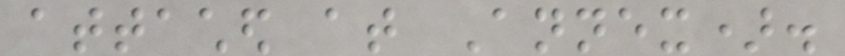attached at Annex).
